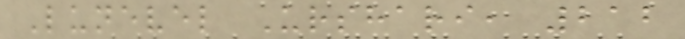Lunevel Urshari, 212
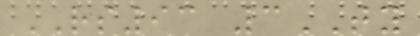RS93 3TY
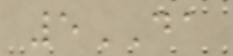5DA
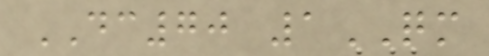DC70 1QM
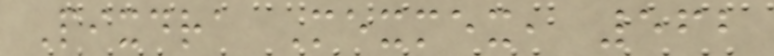Pixdra Mexmex, 562
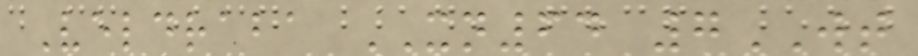Veldraba XN64 7WT
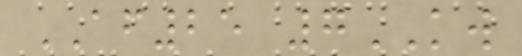AF25 7KW
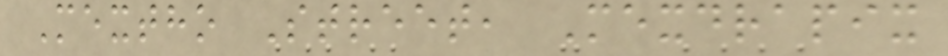Mextho Street, Mexdrapix
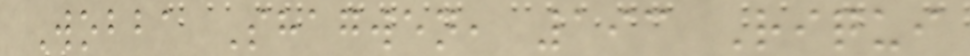Wobba Shagwen, 193 Riqui
